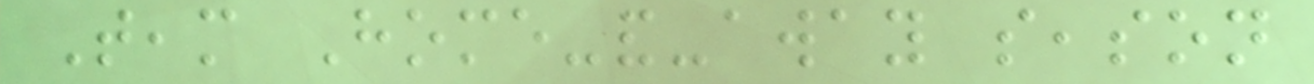Team Home-and-away season
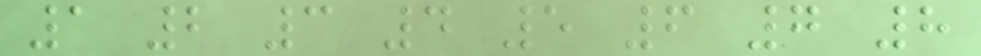1 2 3 4 5 6 7 8
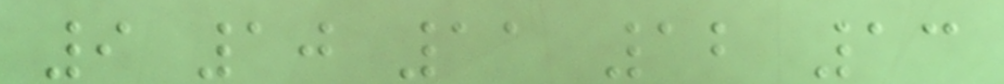9 10 11 12 13
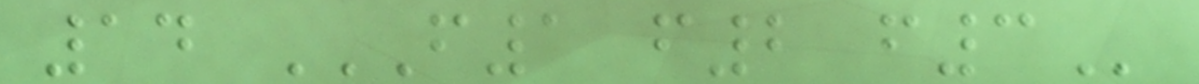14 F1 F2 F3
